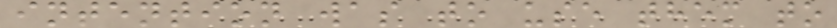intention was to use them to
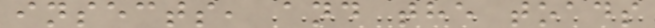insects, and the toads
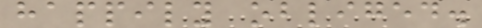happily obliged.
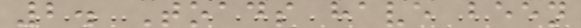2. Toads have been
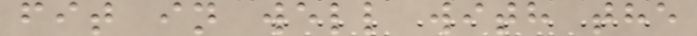fit in well with the
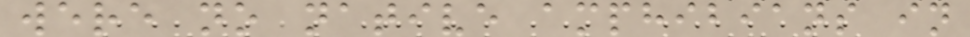were no native amphibians in
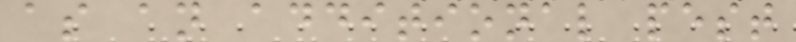as an additional pest
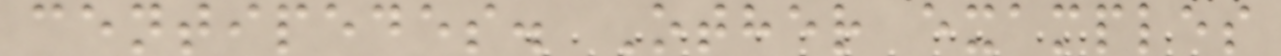centipedes. Other examples
